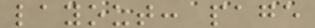layout: page
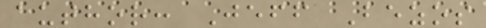author: Jeff Bezos
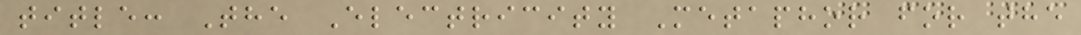title: The Electricity Metaphor for the
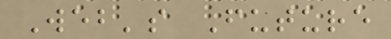Web's Future
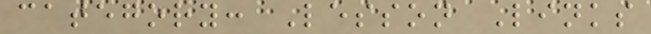category: Lesson Links
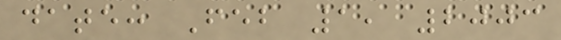date: Feb 1, 2003
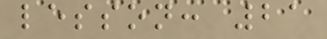lesson: 21
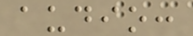audio:
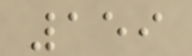159
